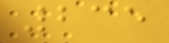235
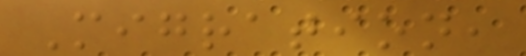Migration,
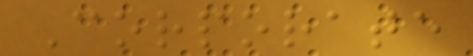Corporate
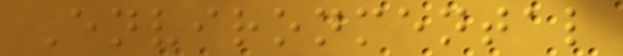Environmental
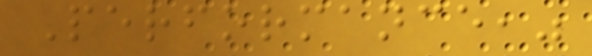Performance,"
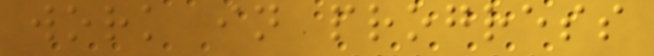work in progress
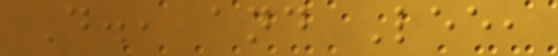D., and Lee,
